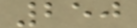250
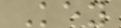Key
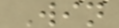Win
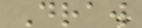Draw
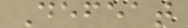Defeat
